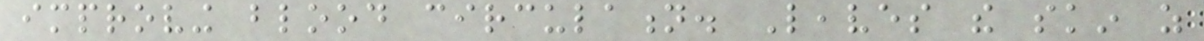improving blood circulation. Leaves the skin as
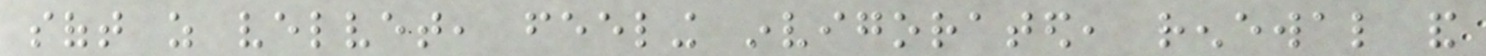soft as velvet, feeling invigorated, renewal and
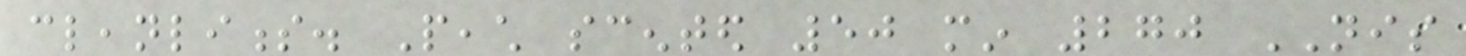cleanliness. Peach scented 50 min 270 NIS
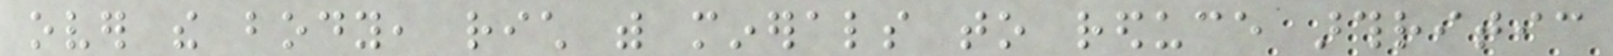over the body, rich with minerals to reduce arthritic
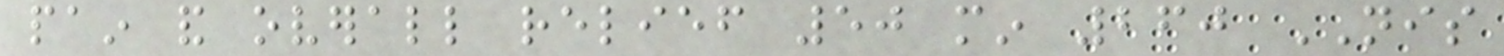pain and overall relief 50 min 260 NIS
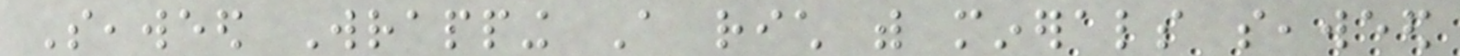Seaweed Wrapping A rich with minerals seaweed
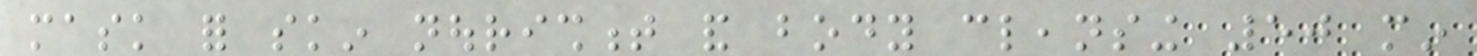mask for skin nourishment and body cleansing 50 min
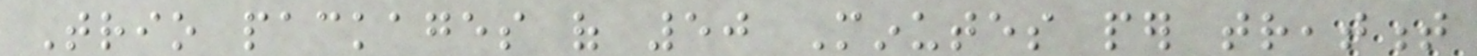Trio packages of 50 Minutes per treatment
